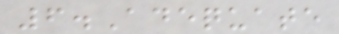6.Adequate
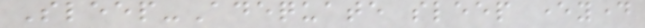Sleep-Adequate sleep everyday
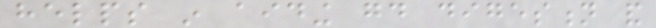helps in aiding good digestion and
